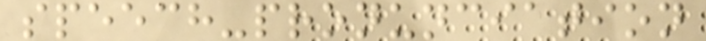speech-pronunciation
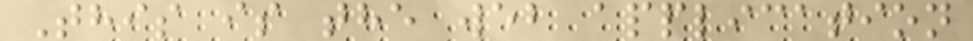This is the web application
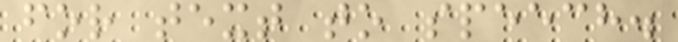for text to speech.
